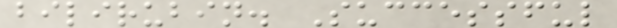bilirubin. Successful
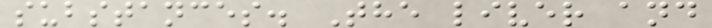substances. The liver and
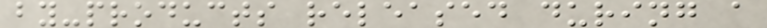by-products released during a
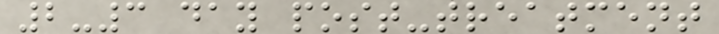2-3 day post-treatment
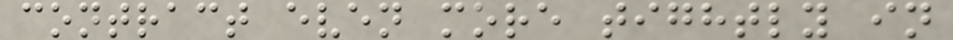contract even more tightly in
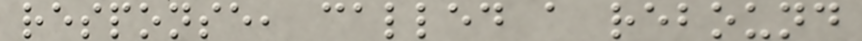response, called a rebound
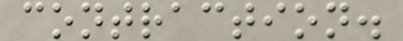contraction.
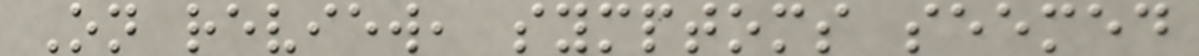On review, symptoms seemed
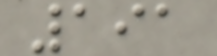191
